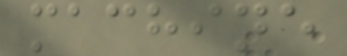machine
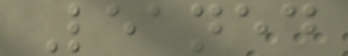Leaned
